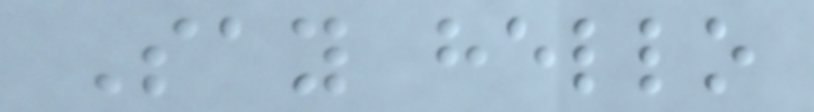Say hello
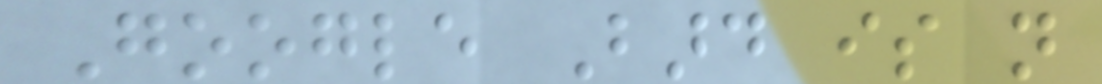Google Bard is not
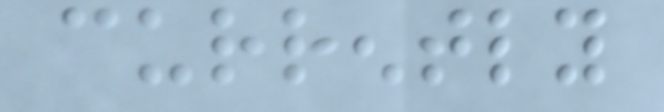currently
